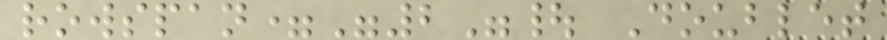rowspan="2"| Doublet
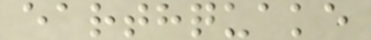earthquake
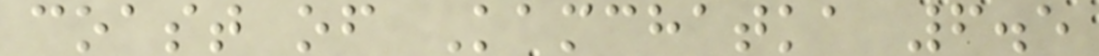coast of Kamchatka 6.5
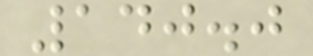140.0
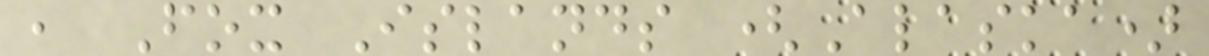, Fox Islands (Alaska)
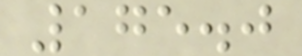175.0
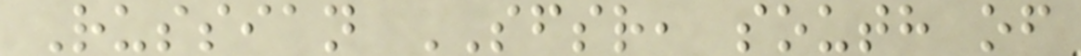Russian SFSR, south of
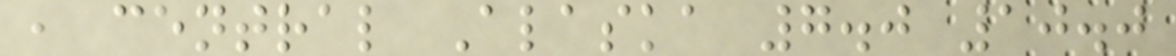, central Alaska 7.0 10.0
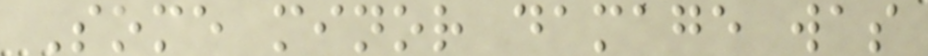Some minor damage was
